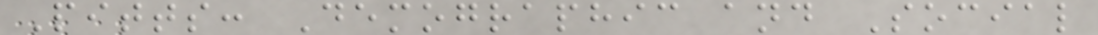Pitts: Demographic and Social
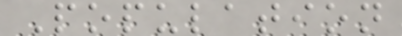Population
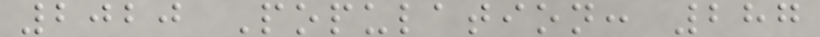2020 Population: 287
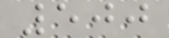500
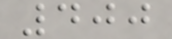400
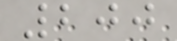200
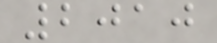2010
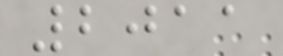2011
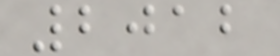2012
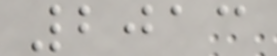2013
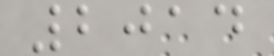2014
